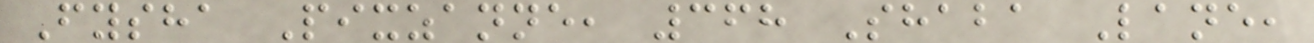Fysha Pixzanne, 368 Shaba Lane,
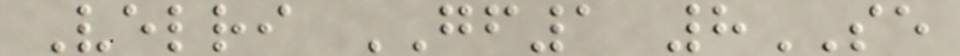Velri GF1 8SE
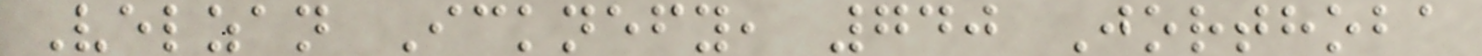Velzan Icknefy, 740 Jorthoba
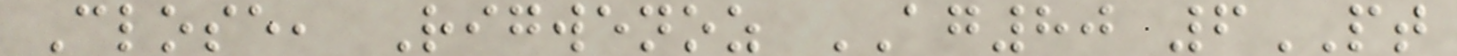Close, Rigwenoz AG80 6PT
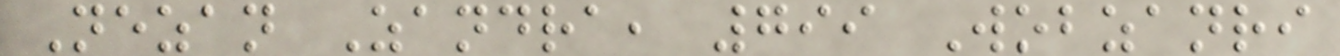Nezan Zandra, 799 Wobzanri
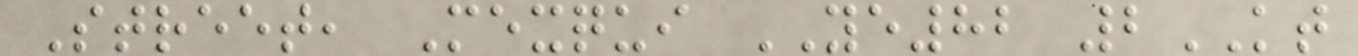Street, Mexqui YE82 2KT
